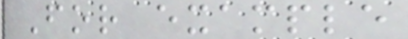For example
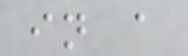in a
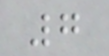7
